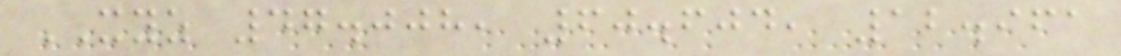XYZ 47.008, 60.604, 12.961
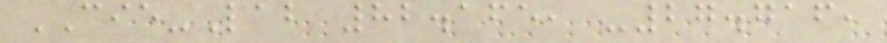CIE-Lab 82.165, -27.716,
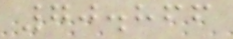70.866
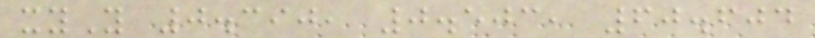xyY 0.390, 0.503, 60.604
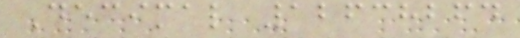Decimal 12638264
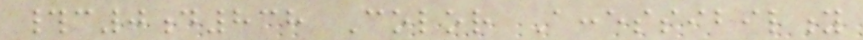#c0d838 Color Accessibility
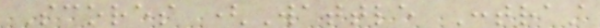Scores (Wattle Contrast
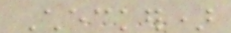Checker)
